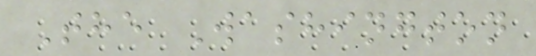The Washington
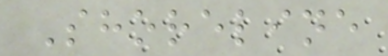Shoreline
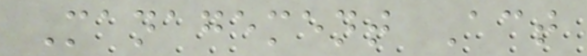Management Act
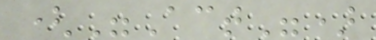("Act")
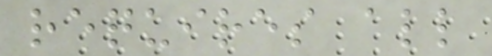requires all
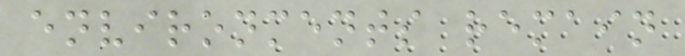environments remain
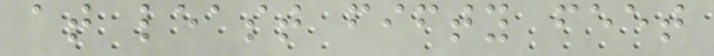at least fifty feet
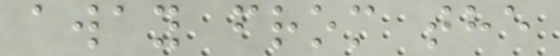away from the
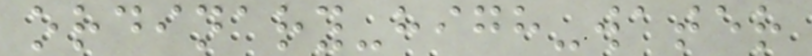ordinary-high-water
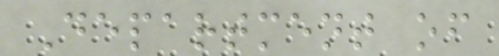Department of
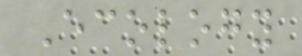Ecology
